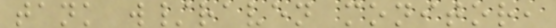tank w/raven monitor,
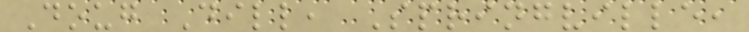Doug Dill, Springville,
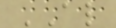AL
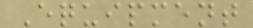Equipment
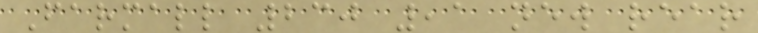Farmall 230 ,1 new rear
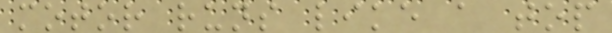motor runs like a top
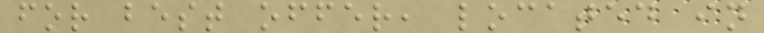for best offer, located in
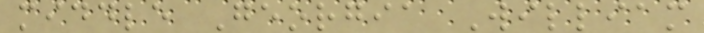middle Georgia William
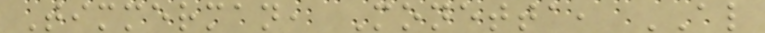Timmerman, Monetta, AL
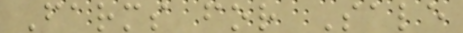Farms for Sale
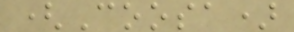(Coosa)
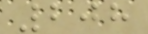208
